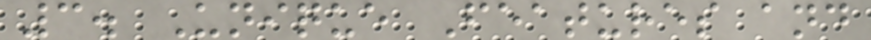3. Unique Features and
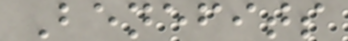Benefits
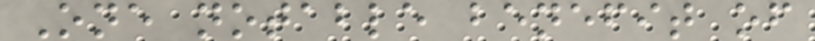One notable benefit of
